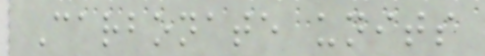Carbonate units
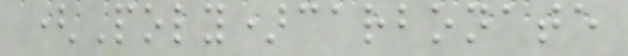(Poly)carbonate
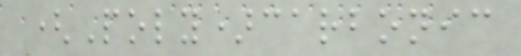(Poly)carbonic
